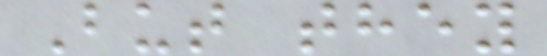But they
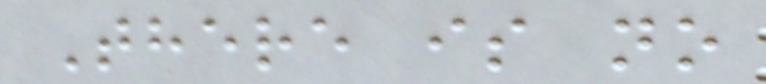There is no
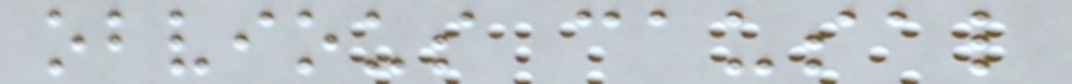obvious causal
